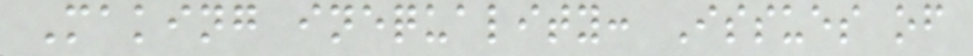Making inequality: Issues of
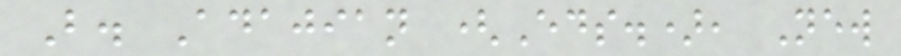B. Adajian (Eds.), New
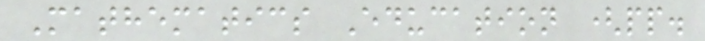Mathematics Education (pp.
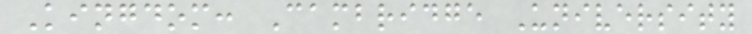Kingdom: Cambridge University
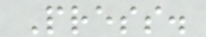Press.
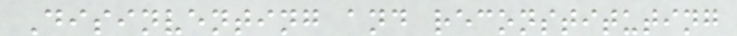Disinventing and reconstituting
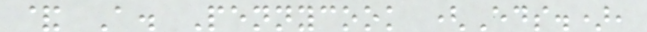& A. Pennycook (Eds.),
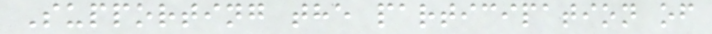Supporting the participation of
